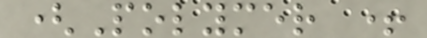(Polymer +
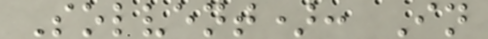Solvent): In
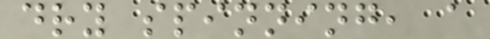dry spinning, a
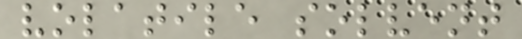volatile solvent
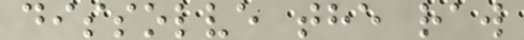dissolve the raw
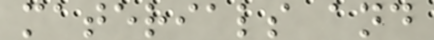materials and
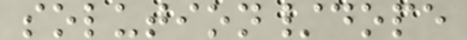solution/dope
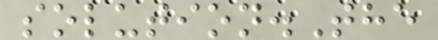solution.The
